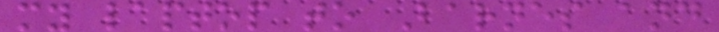my laptop to Barnes and
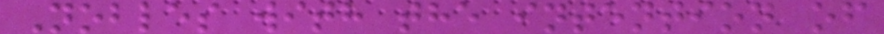Nobles with the intention of
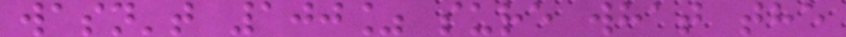wasn't 100% sure what the
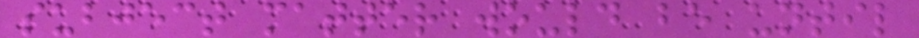subject matter would be until
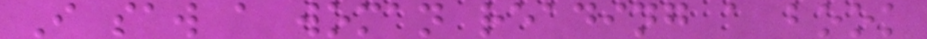I saw a woman reading a book
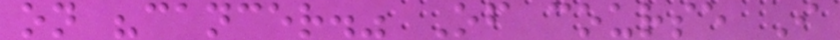on "cancer." Of course I
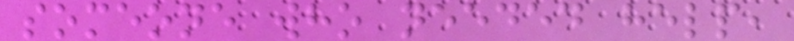someone who needed help,
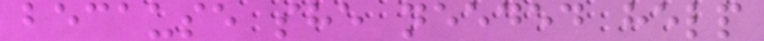because she needed help
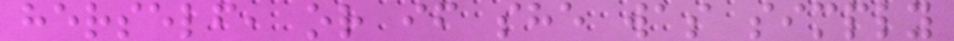herself, or if she was simply
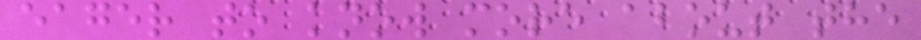eager to know more about the
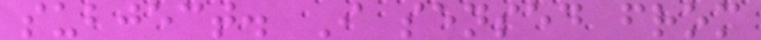subject. I sensed from
